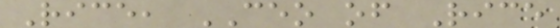Rice, CEO of Rice
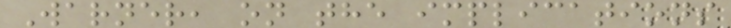Warner, on the implications
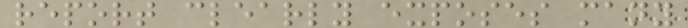report clearly exposes many
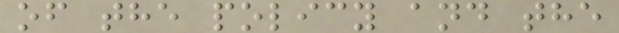of the policy and the
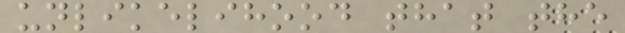unlikelihood that the
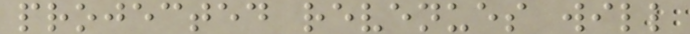projected revenues will
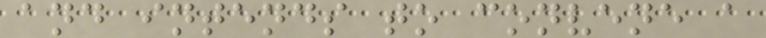and intends to convene a
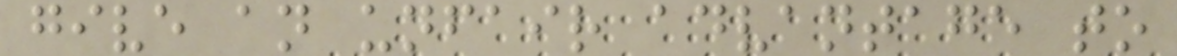give an unfair advantage to
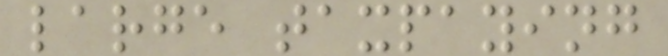large taxpaying
